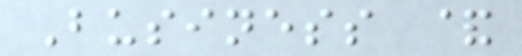Business &
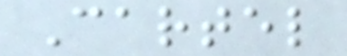Cartel
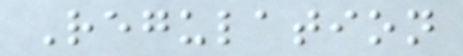Regulation
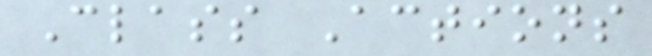Class Actions
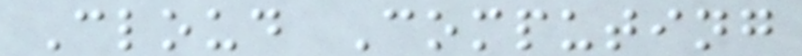Cloud Computing
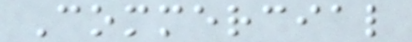Commercial
